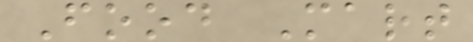Food Mart
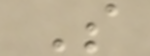S
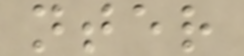nter
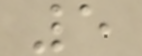5
